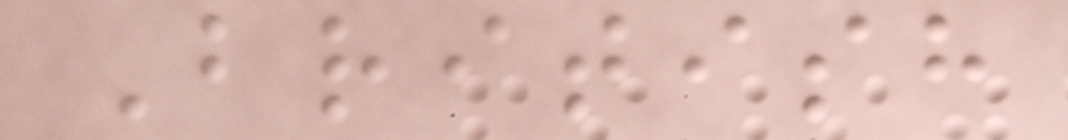British
